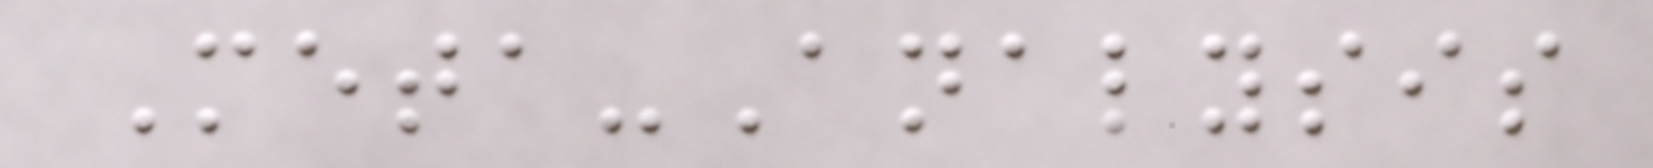Meta-Analysis
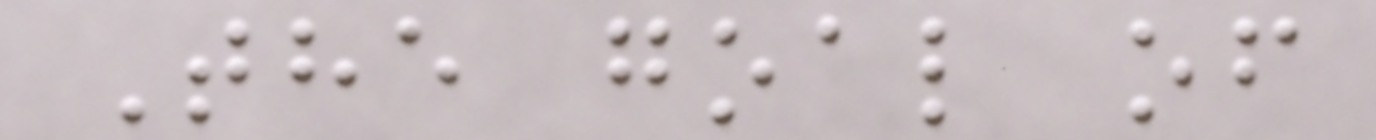The goal of
